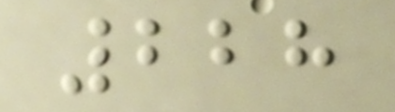228
